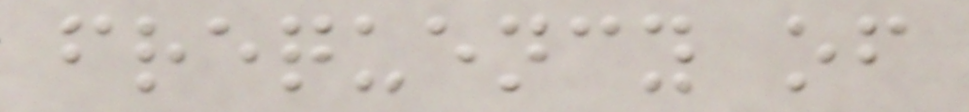frequency of
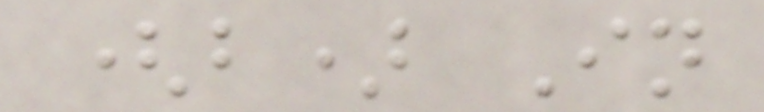(b) In
